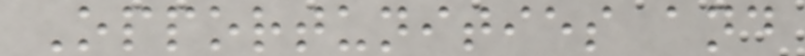Opportunities and
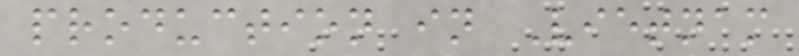production in Vietnam
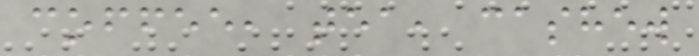coffee, tea, cashew
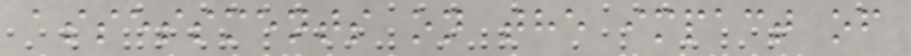assessments on the impact of
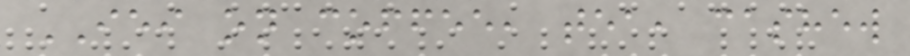IEI on coffee, tea, cashew
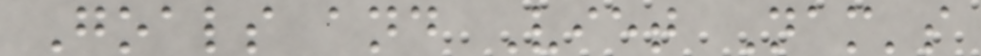Goals and Viet Nam's
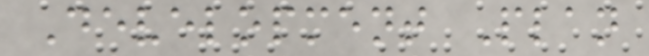Development Plan
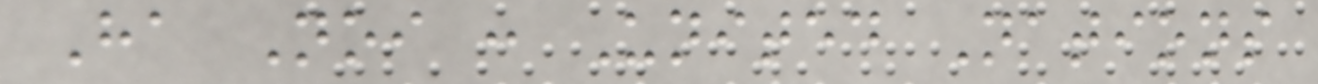Ha Noi : United Nations
